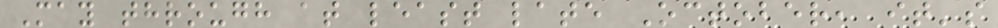May through at least late October, it's
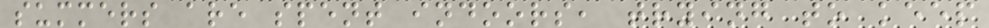summers are spent indoors, trying to keep
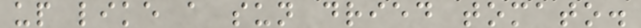up like a sun dried tomato.
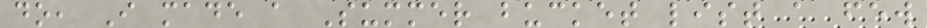do, I made a Summer bucket list a few
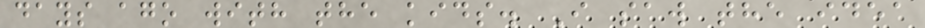days ago with the kids. I saw the idea
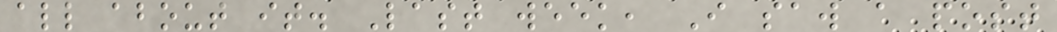all about it. Last week, I saw a post
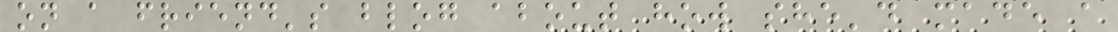on a friend's blog about how she'd made a
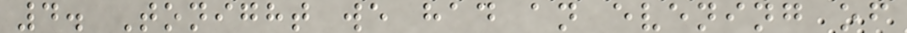4. Tonight we had an evening of
